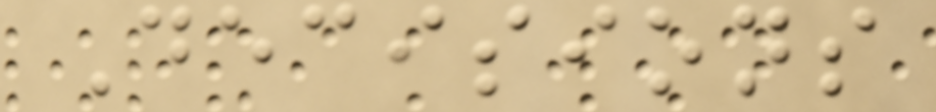Decisions
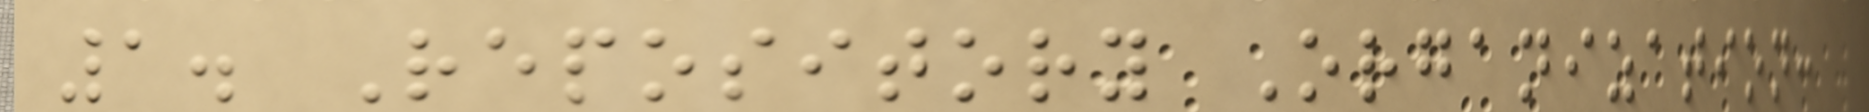1. Repository Organization:
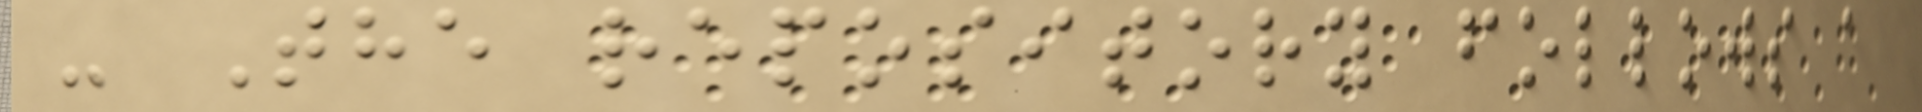- The repository follows a
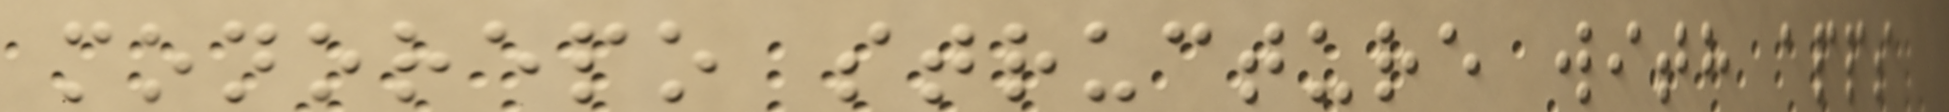monorepo structure with apps
